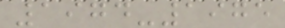1974-1975
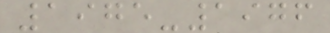1975-1976
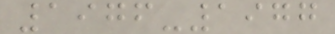1976-1977
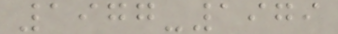1977-1979
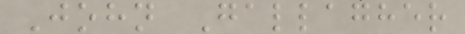John Gallagher
